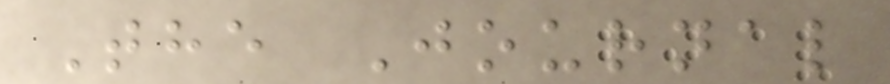The Journal
